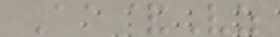Aa&Vz
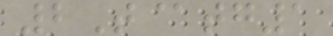2T@tg1
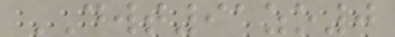DWT91zo0
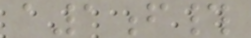a1f#
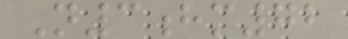N3hm72
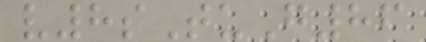v8sTuG86
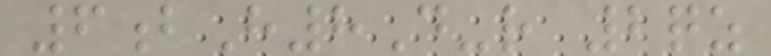6bH8D-r 2qz
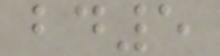bd5
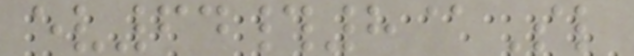ev64#8@Sl
